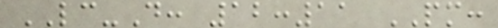LC-D: 12:11 PM:
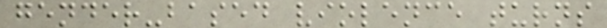gender-based violence turns
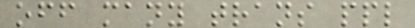off many trans ppl
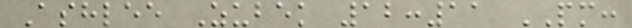Ashlee Zubek 12:11 PM:
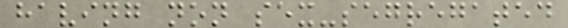having non sex-segregated
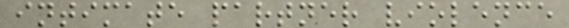intimate partner violence
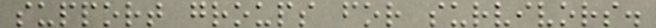support groups for survivors.
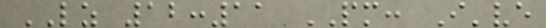LZ 12:11 PM: I've
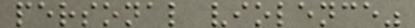personal violence"
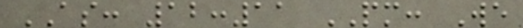AS: 12:11 PM: We
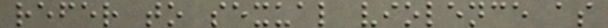refer to sexual violence as
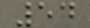54
